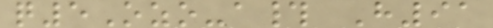q5Ozo-a# H91
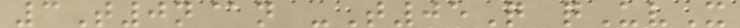3T0n@n -T05Q qUvX
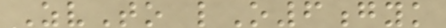ZvTo lO6gyk
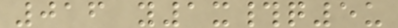016 y1x#q5u
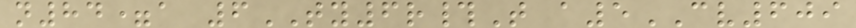n84=a 6TY6r#T a5CV609
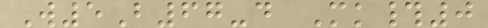W5B67-d Mk#0
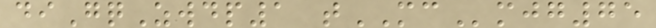diGqZwdp1 tMCmjg75
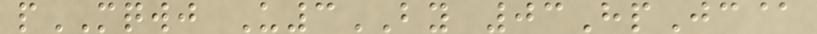pMQWJ U3BY 03HpJc@
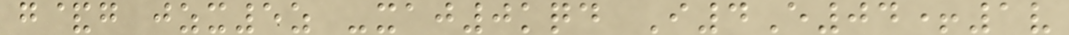g&g jzx5z -xaj0kqd I4E04+1v
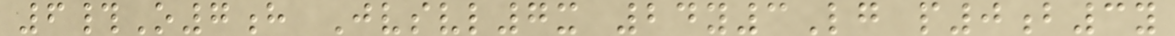6#O7h Jvsvl7x 24y3Lg p0b3y
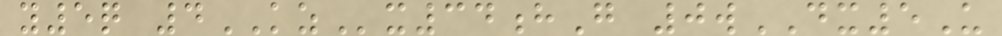y5q 4KZx34hG 0wDX5U
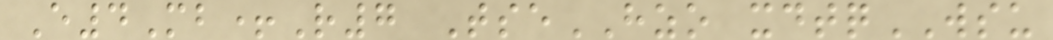E4Mb+R7 TseHZO xdtqWSU
